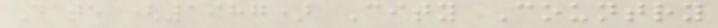Date (1987) City Country
